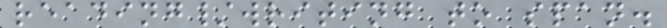reading/writing to span.
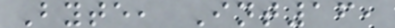Byte, Int16,
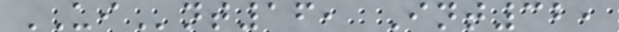UInt16, Int32,
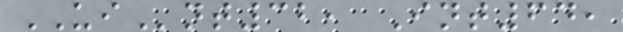UInt32, Int64,
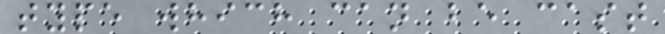type which can be cast
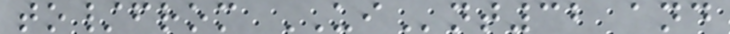to/from UInt32 and
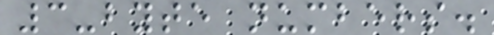3-byte numbers.
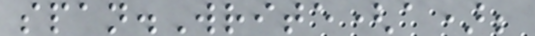span.Write(a);
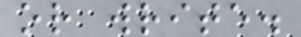or write.
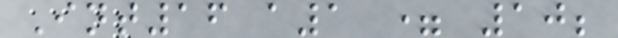Int16 a1 = 10;
